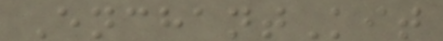EnchantKit
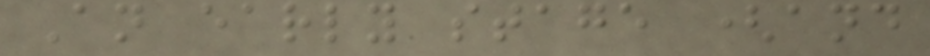An early stage (and
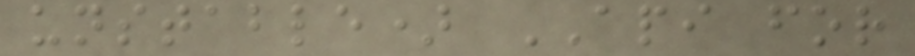unstable) API for
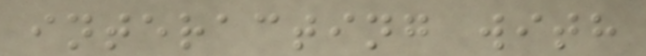interacting with
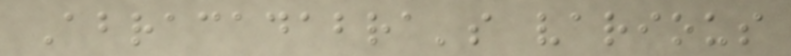Abracadabra's various
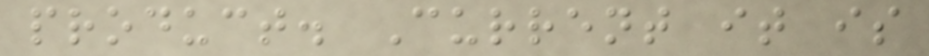product. Current it is
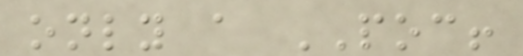only a POC!
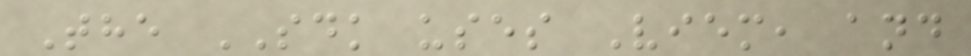The SDK uses Viem, and
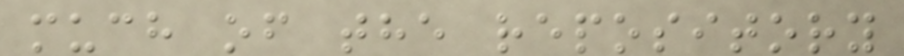much of the repository
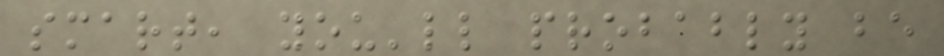smart, you'll probably be
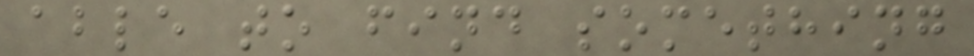able to find something
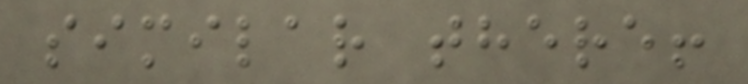similar there!
